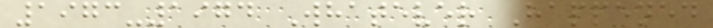1973-1974 Whatever Happened
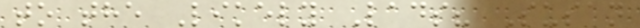to the Likely Lads? Susan
